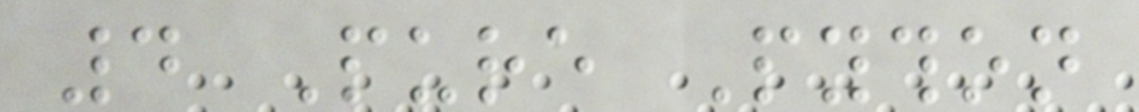4 Pure Python
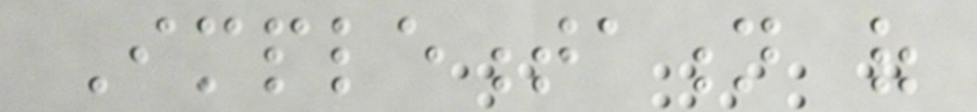Implementation of
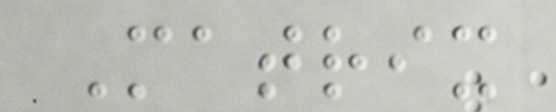Matrix
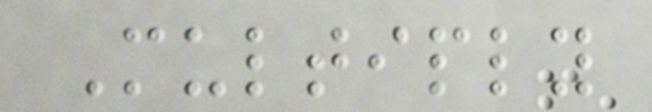Multiply
